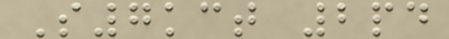S7kct 2pd
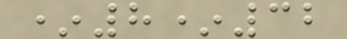*8*32
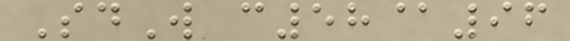SdW c58@96
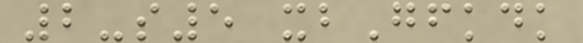2-s5 xbGfkdk
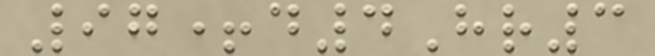97+d4Hr3
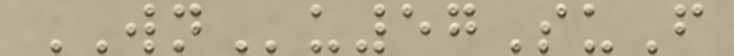WNu57SuF
